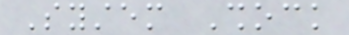System Shock
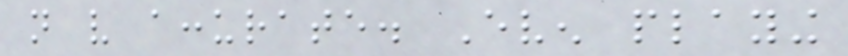not very accurate. Even playing
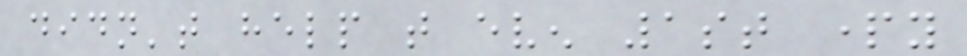didn't help that even 1st party
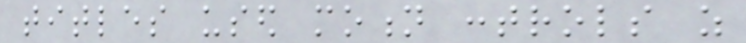titles used motion controls as
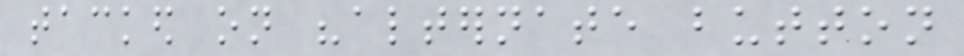tacked on "alternate button
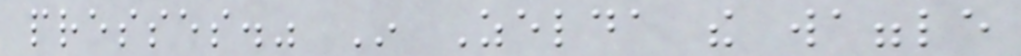presses." In Zelda the waggle
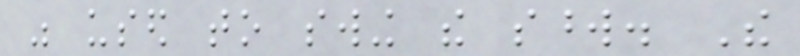was used to swing the sword. The
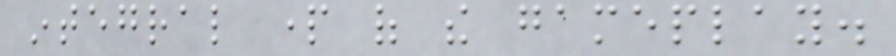integral part of the gameplay.
